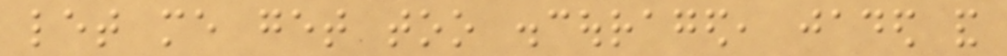let me get too discouraged, jaded and
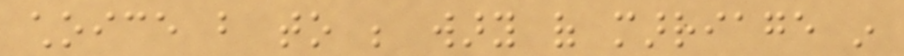choice but to be wary of marriage in
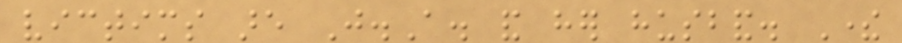victims are J.A. and her husband. There
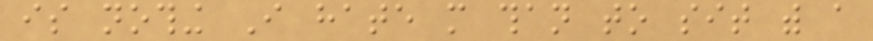is nothing I hate more than to sit with a
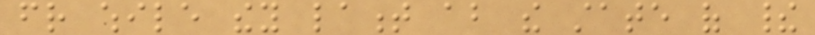friend while they lament about the state of their
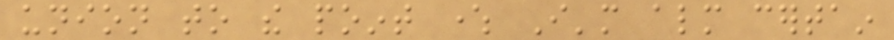union to the point where I'm almost certain
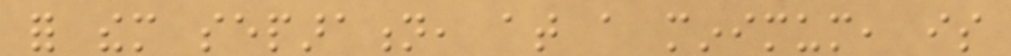for them separation, at a minimum, is
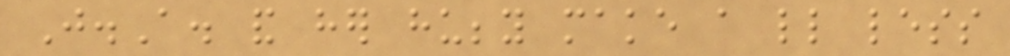J.A. and her hubby make a little less
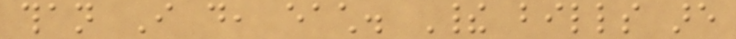than I do, each. Their bills are
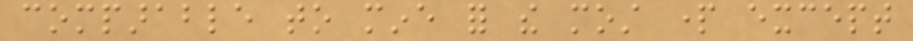comparable to mine for the most part except
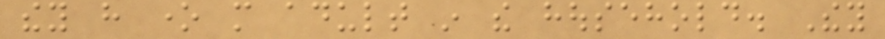they have one more adult in the household. They
